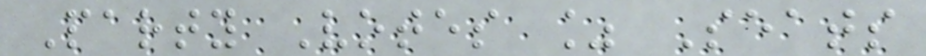Party Votes % Seats
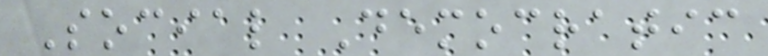Social Democratic
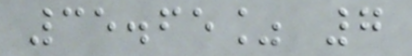35.65% 7
